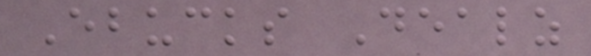Ebucks Dealz
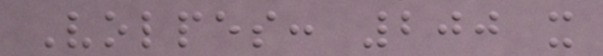Volpes: 200 x
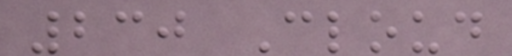230 Cloud
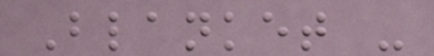Blanket -
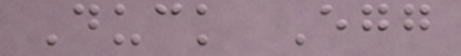Duck Egg
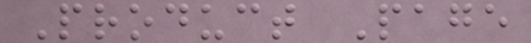Product Page
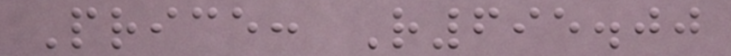Price: R695.00
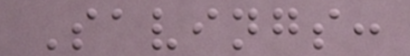Savings:
